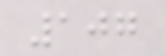107
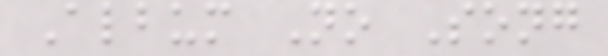Album No Song
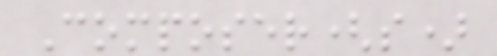Composer(s)
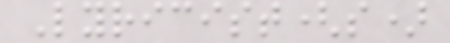Lyricist(s)
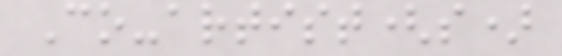Co-artist(s)
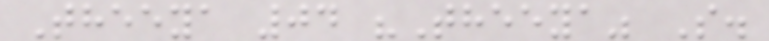Theeya 04 "Theeya" S.
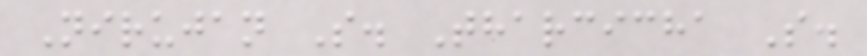Nirujan S. Tharcicha S.
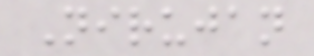Nirujan
